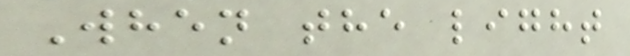When the light
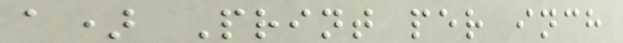a) Print per inch
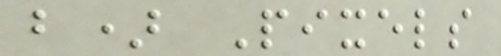b) Pixels
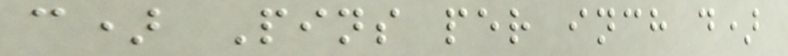c) Pins per inch d)
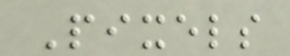Pixels
